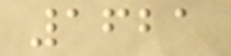1621
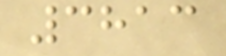3813
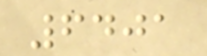6401
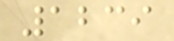1239
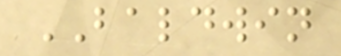BALDWIN
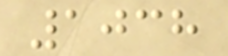1038
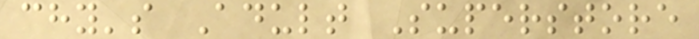chy's Adult Superstore
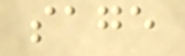sage
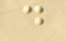d
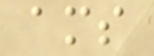ams
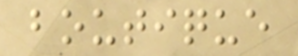boutique
